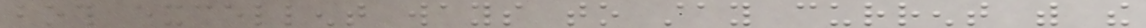both excellent ways to stay current with the
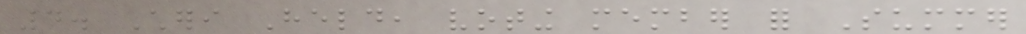4. Cheri Held, voting member for Summer
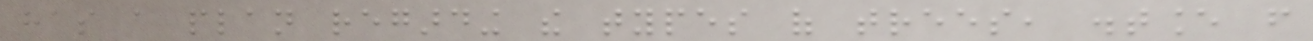has a plan regarding the types of trees, distance from
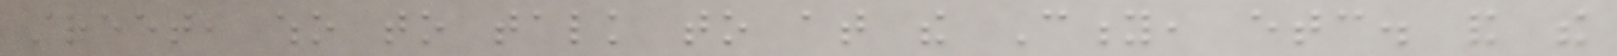street, who to talk to at the City, etc. and the
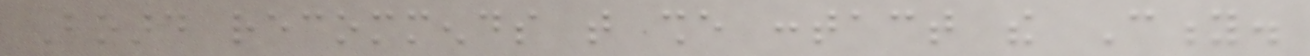Board recommends that she contact the City.
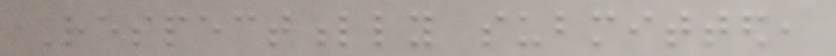Respectfully submitted,
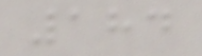184
